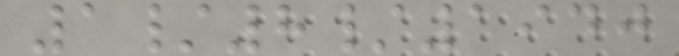1/8/1940
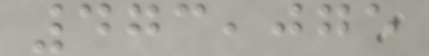473,075
